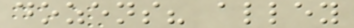dozens? alley
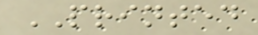PRINTED
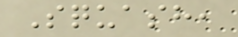Squash,
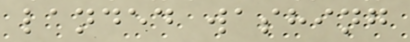landed washing
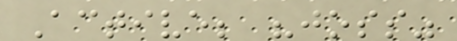Active; "joss"
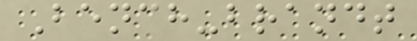Bench-brandt
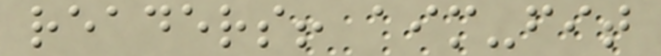readers! aim-fit
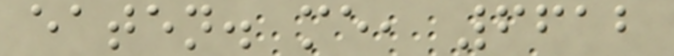eaten. me, 6612
